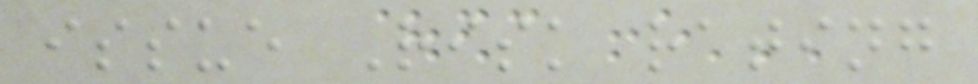issue Risk rating
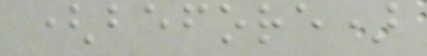(before)
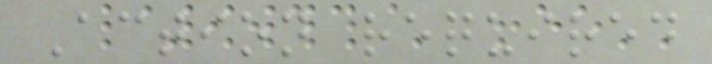Action required
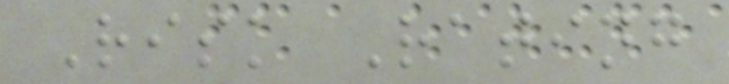Risk Rating
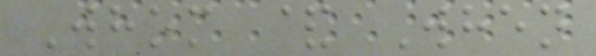Whom & When
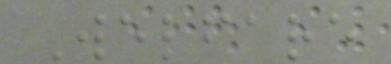Welfare
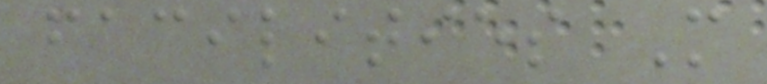facilities M
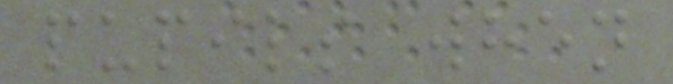pupils when
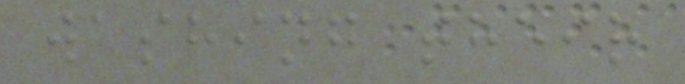washing their
